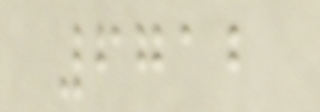6712
